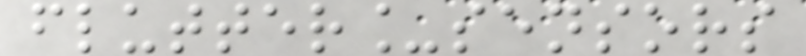flutter_sensors
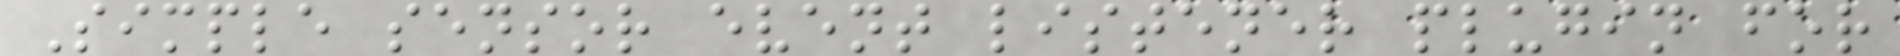Simple sensor event listener plugin for
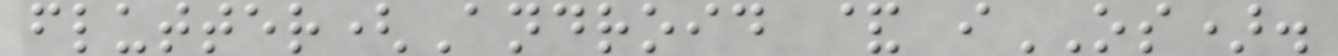flutter(Android & iOS).
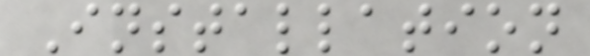Installation
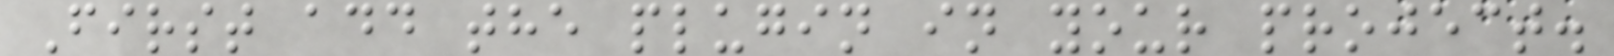First add the plugin in your project.
